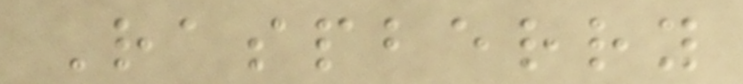Raspberry
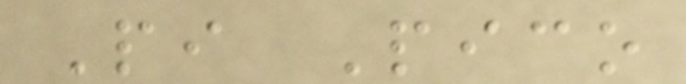Pi Pico
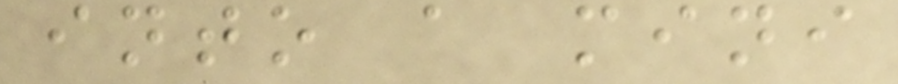into a mini
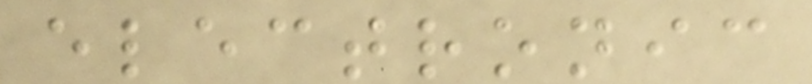electronic
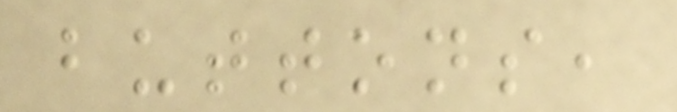buttons,
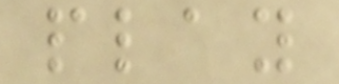play
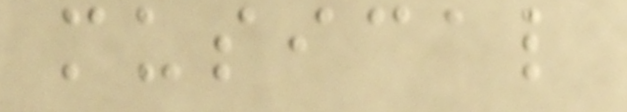musical
